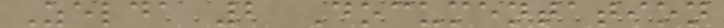Zelda 2 Documentation
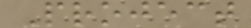Project
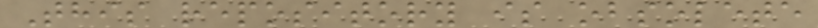This repository is obsolete
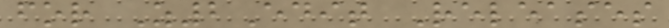for Z2Edit Releases
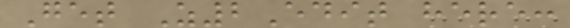Get Z2Edit here:
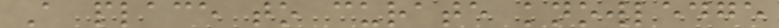A place to curate knowledge
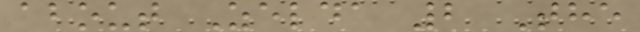about Zelda 2 The
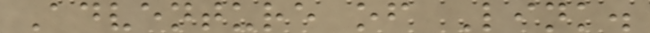Adventure of Link.
